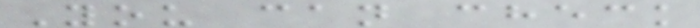You can check
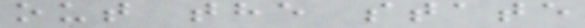out the state
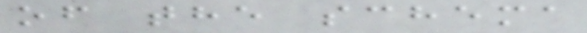of the schema
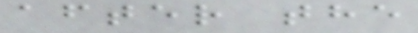after the
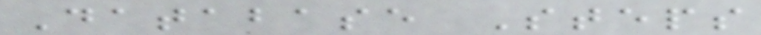Database Steps
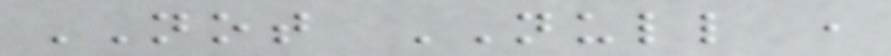NOT NULL ,
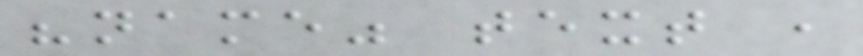"name" text ,
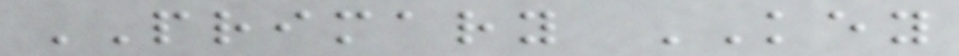PRIMARY KEY
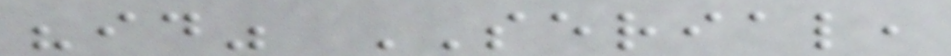"id" SERIAL,
